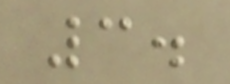3.
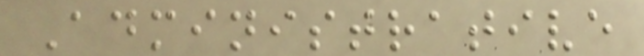Administrative
